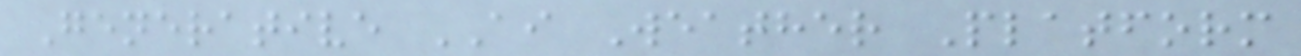Generative AI Weather Platform
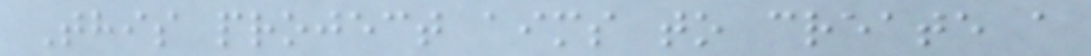This project aims to create a
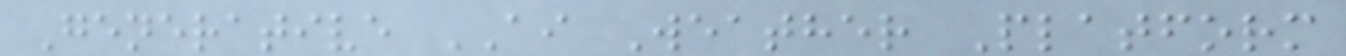Generative AI Weather Platform
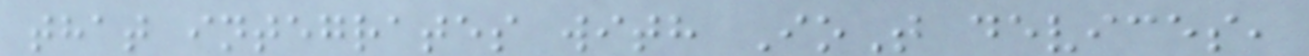that integrates with IoT devices,
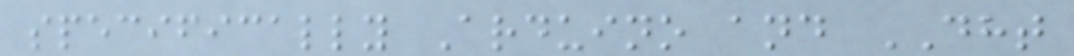specifically Arduino and DHT
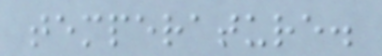temperature.
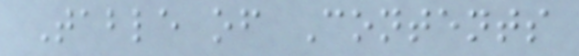Table of Contents
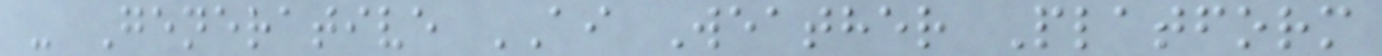- Generative AI Weather Platform
